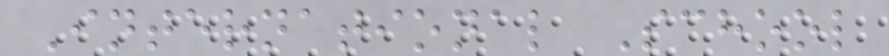International School
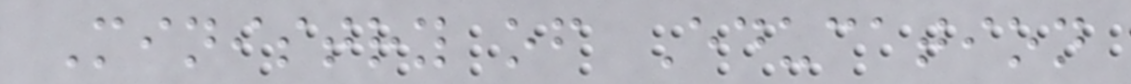Ministry of Education
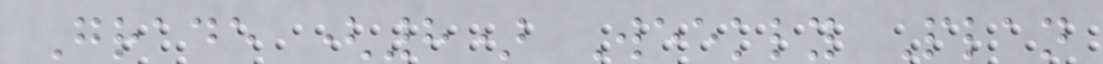Grade (8) Weekly Plan
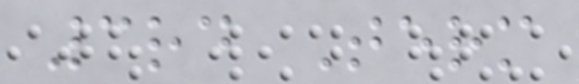3rd Term
